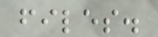files.
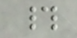#
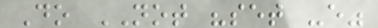Do NOT "set -e"
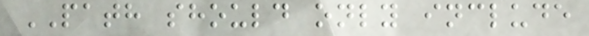PATH should only include
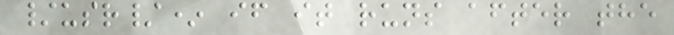/usr/* if it runs after the
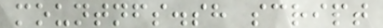mountnfs.sh script
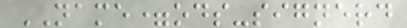NAME=ods-signerd
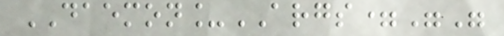DAEMON_ARGS=""
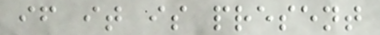if it is present
